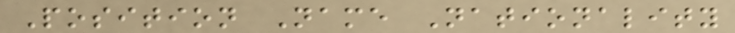Position Name Nationality
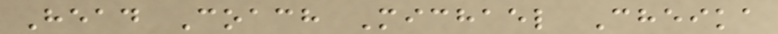Head Coach Michael Cheika
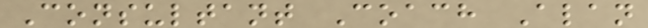Consultant Coach Alan
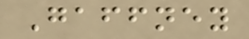Gaffney
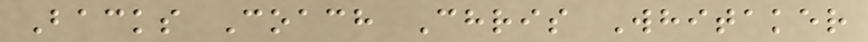Backs Coach Chris Whitaker
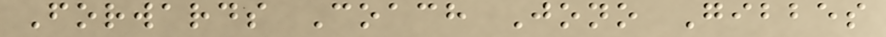Forwards Coach Jono Gibbes
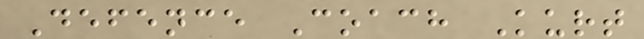Defence Coach Kurt
